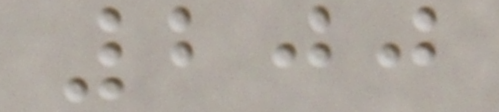200
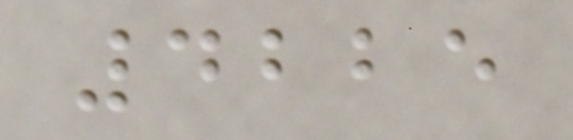4225
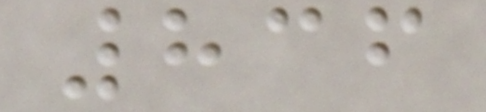836
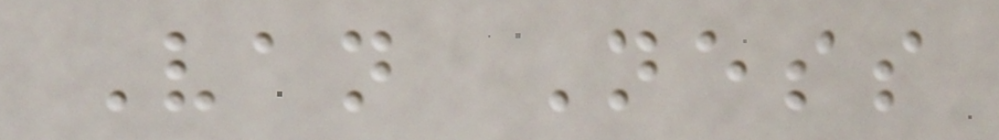Van Ness
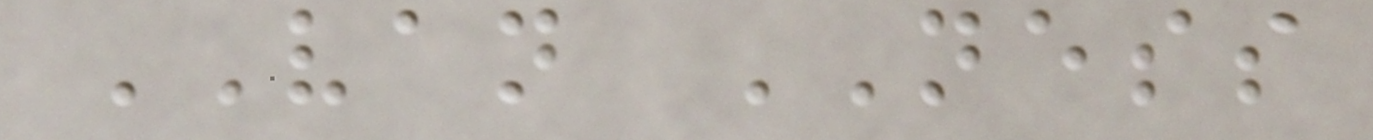VAN NESS
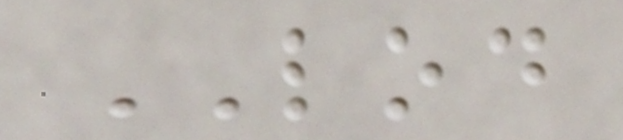LOD
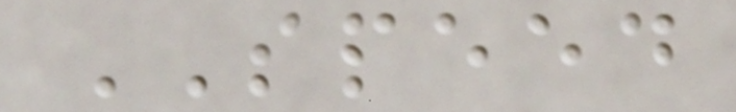SPEED
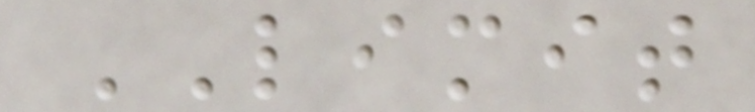LIMIT
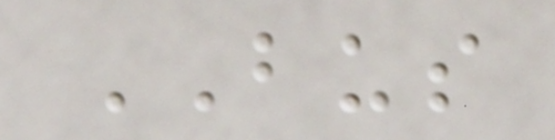BUS
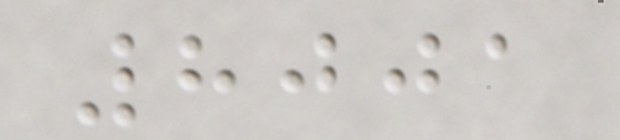8001
